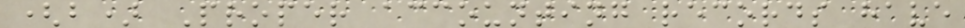(b) Proper accounting records have
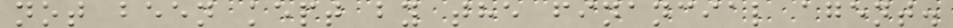not been kept by the financial agent.
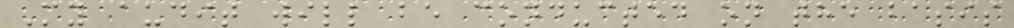My audit will be conducted on the basis
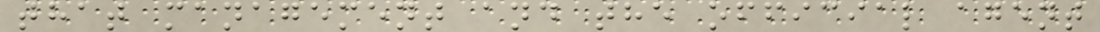that management and the official agent
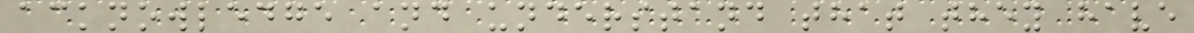acknowledge and understand that they have
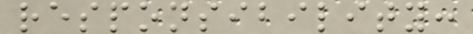responsibility:
